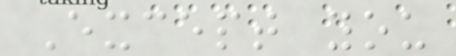Except you
